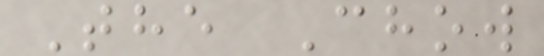The Chow
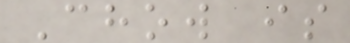Chow is
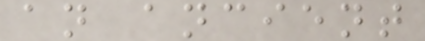an ancient
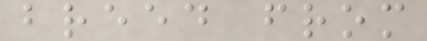breed from
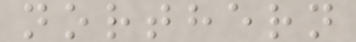northern
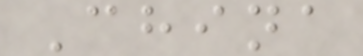China
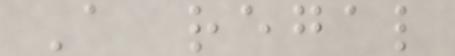A regal
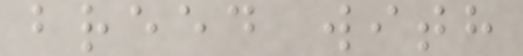breed with
